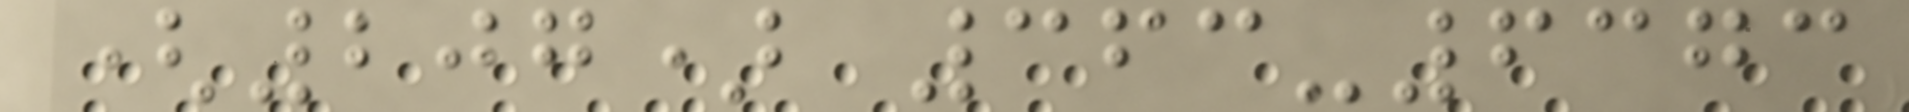(207) 363-6373
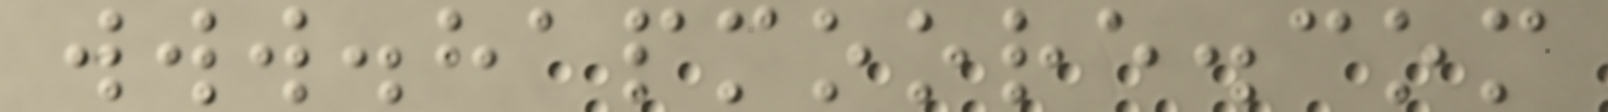www.hapmoore.com
